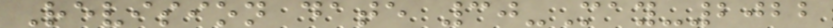Revision date 30-May-2022
